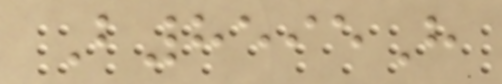B8595H
